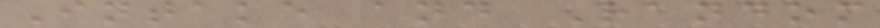Intake and Random
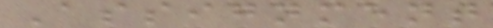Assignment
